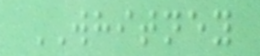WHITNEY
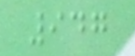947
